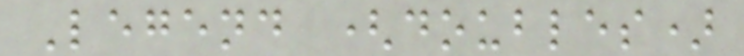Legend (doubles)
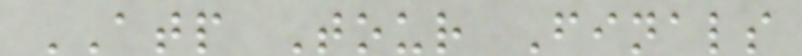ATP Tour Finals
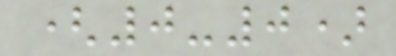(0-0)
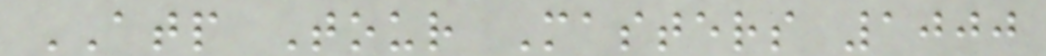ATP Tour Masters 1000
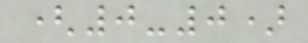(0-0)
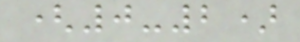(0-2)
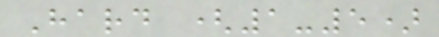Hard (1-5)
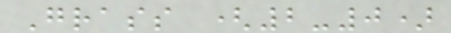Grass (2-0)
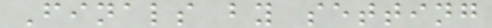Finals by setting
